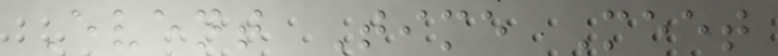Event Time Meet
